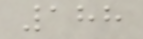188
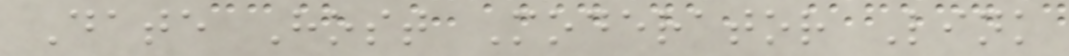Date Host Moderator Link
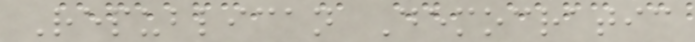Republican Democratic
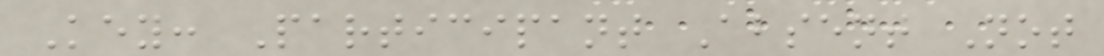Key: Participant Absent Not
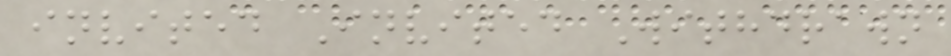invited Invited Withdrawn
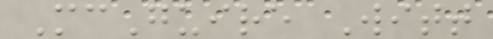McGuire Witt
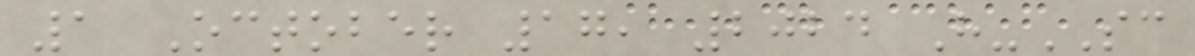1 October 17, 2024 H-SC
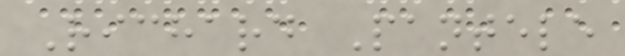Richard Pantele
